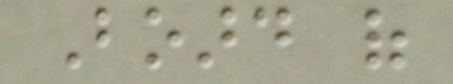Board of
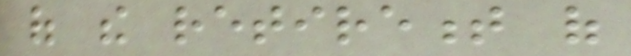of the retirement of
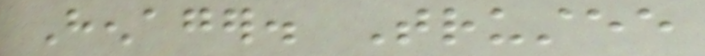Henager. Trustee
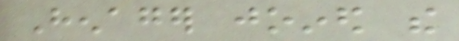Henager joined the
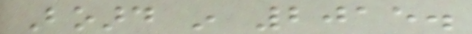Board in 2015.
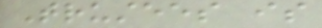Trustees is
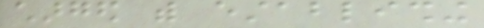charged with establishing
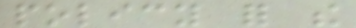policy for the
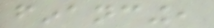financing,
